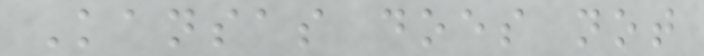Kansas does not
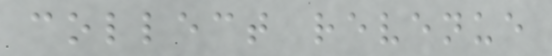collect revenue
